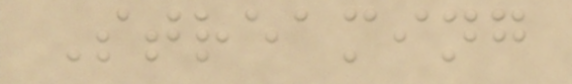Streaming
